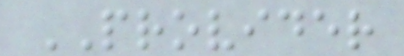PROVIDER
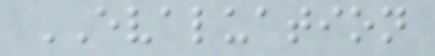EVALUATION
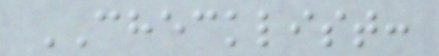CHECKLIST:
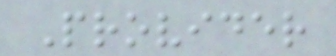Provider
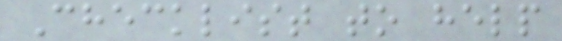Checklist to help
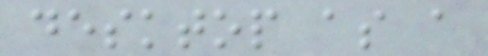desktop as a
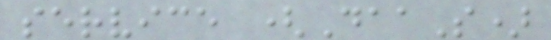service (DaaS)
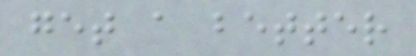get a better
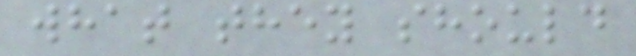what they should
